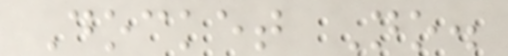Docket No.
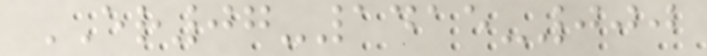ER07-1415-000
